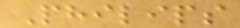Philips
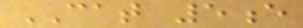CAT 5e
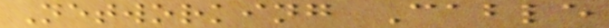Networking Cable
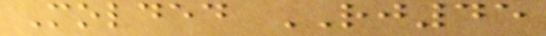Molded RJ45
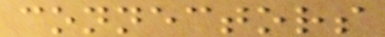connectors
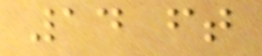14 ft
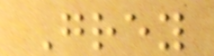Grey
